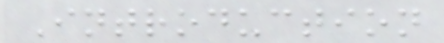Introduction
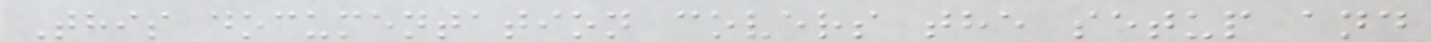This documentation covers the setup and
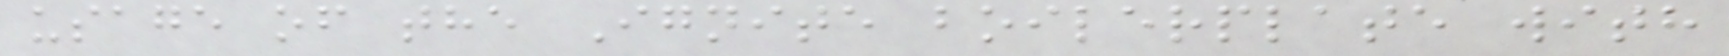usage of the Ignite boilerplate with
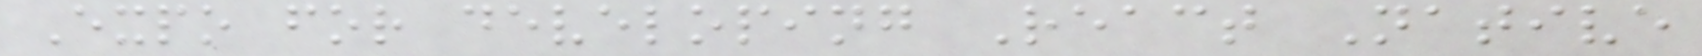Expo for developing React Native
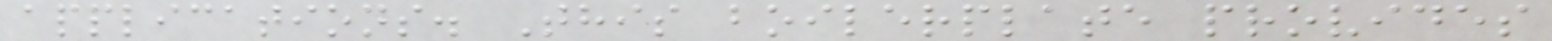applications. This boilerplate provides
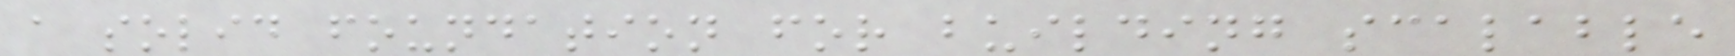a solid foundation for building scalable
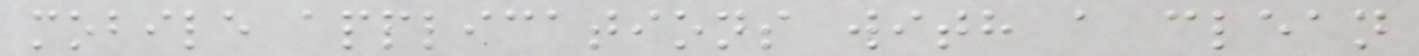mobile applications with a clean
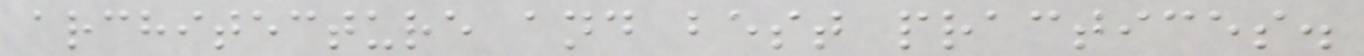architecture and best practices.
